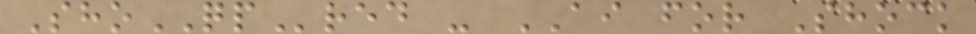ShoQPred - AI for Shock
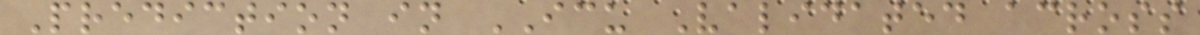Prediction in ICU Validated across
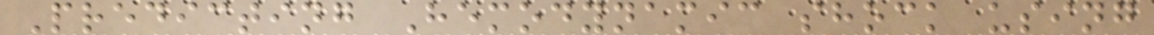Predicting Hemodynamic shock using
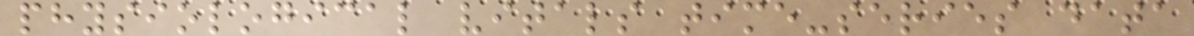physiological vitals time-series data
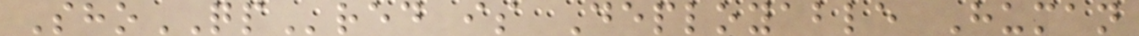ShoQPred is Deployable Human
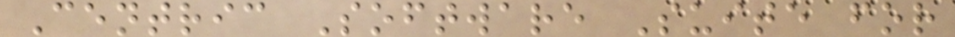Centric Software Suite for
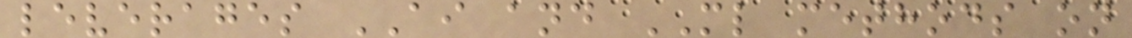leverages AI and ML methods on
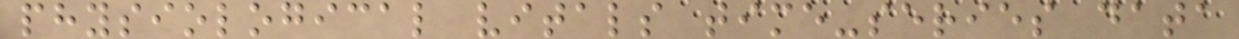physiological vitals time-series data
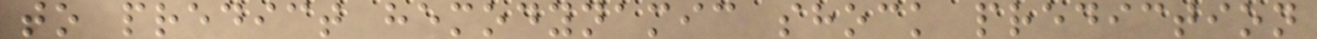to predict hemodynamic shock prediction
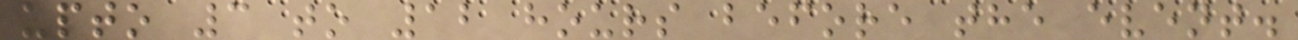upto 3 to 12 hours before the event.
